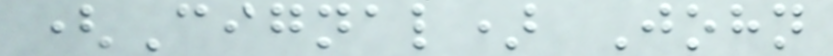(Cignal) John
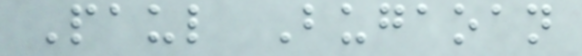Paul Bugaoan
